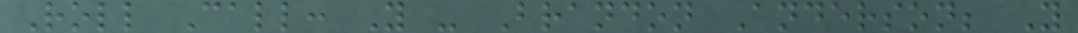Roll Call: Y - Brandon Anderson; Y
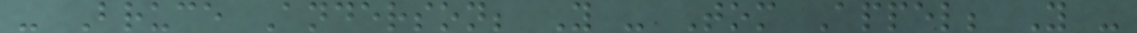- Bruce Anderson; Y - Tom Appel; Y -
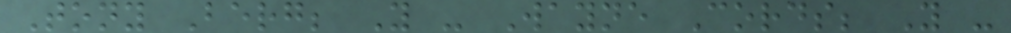Tony Berg; Y - Wayne Cords; Y -
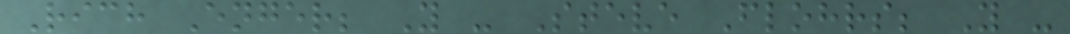Rich Enger; Y - Steve Flohrs; Y -
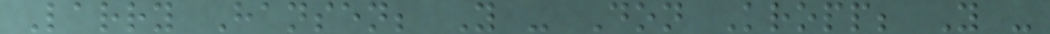Larry Hansen; Y - Don Kropp; Y -
